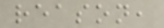reason,
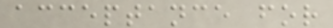acceptance for
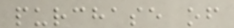purchase of
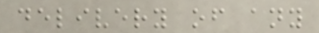delivery of any
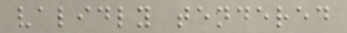validly tendered
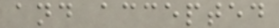and accepted
